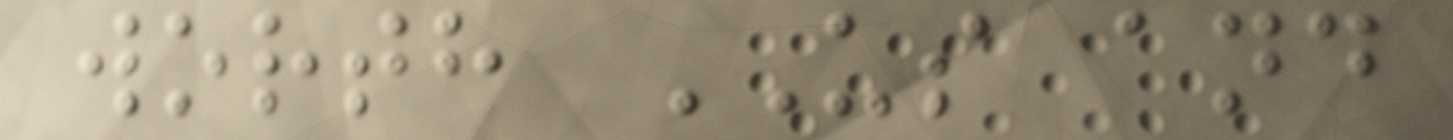worth US and
